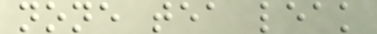none tea leak
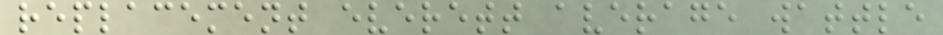replacement everett average wattle
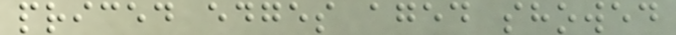priced edges aged showed
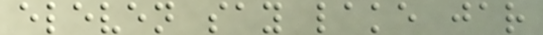eleven say lake jar
